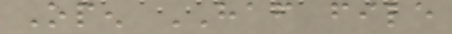Open HAF file
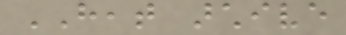HEAT archive
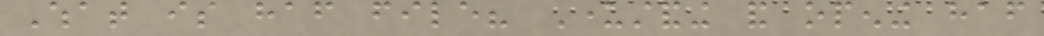What is haf file? Understanding and opening haf
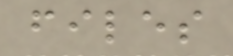files
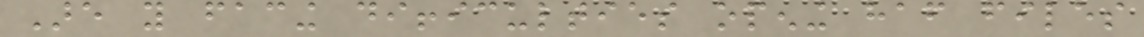Are you facing difficulties opening haf files
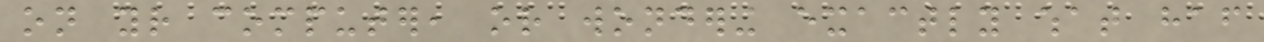on your computer, or wondering exactly what haf
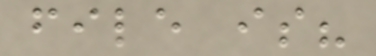file is?
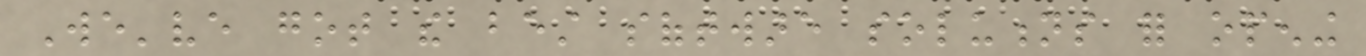We've got the best software solutions for opening
